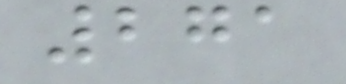271
